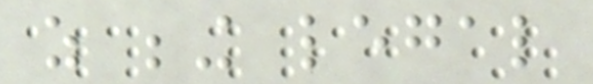as being legal
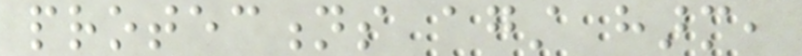protections against harm,
